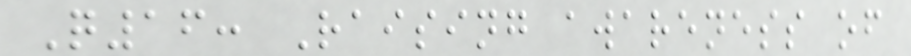Q16: Raising awareness of
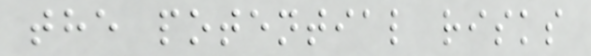the potential risks
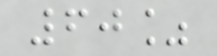60%
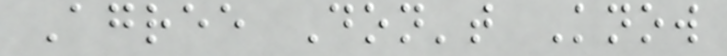Agree Don't Know
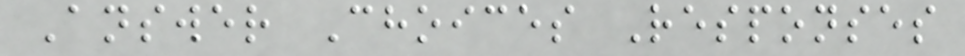Answer Choices Responses
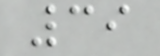39
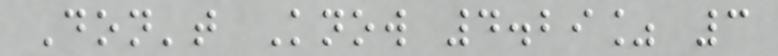Don't Know 4.29% 3
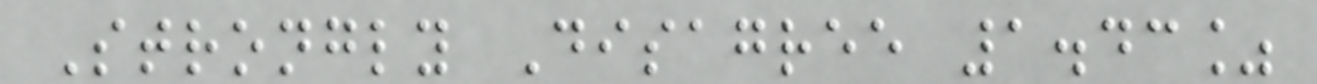Strongly Disagree 1.43%
